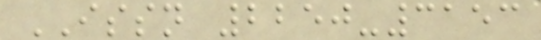ISSN 2250-3153
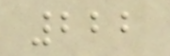222
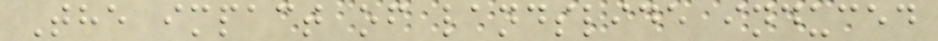The impact of landslide induced
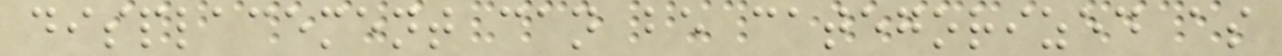displacement can be categorized as
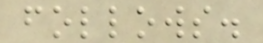follows.
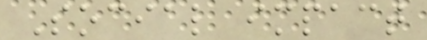Social impact
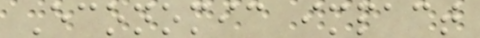Economic impact
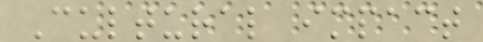Cultural impact
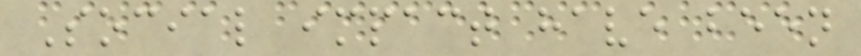Social impact have been
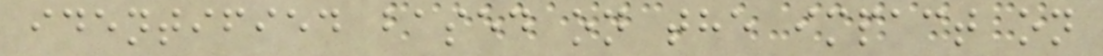identified based on the impact on
